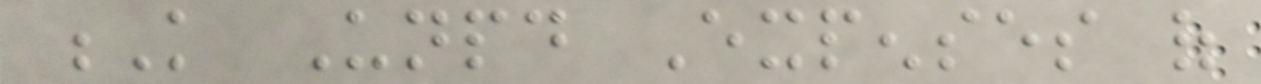K Unpaid Expenses of
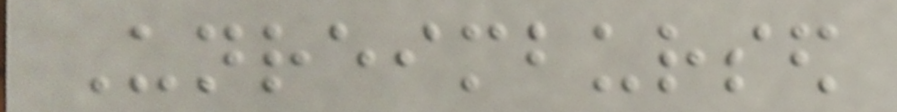Unreimbursed
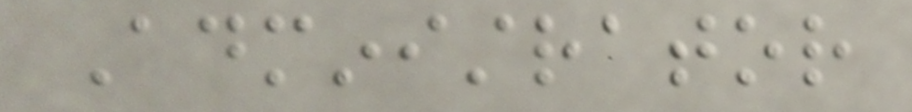Administrator
